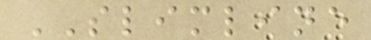SLIMLINE
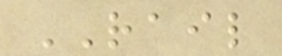RAIL
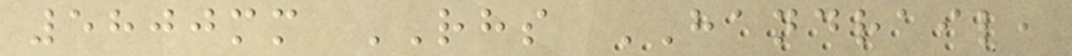5800mm RHS HANDRAIL,
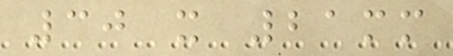30 x 21mm
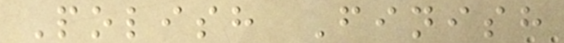Polish Finish
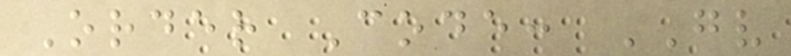Order Code: GV
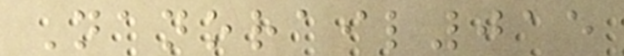Nanorail015
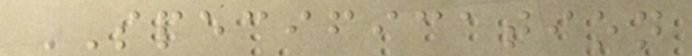SPECIFICATION
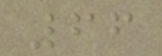66
